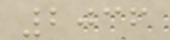2036
